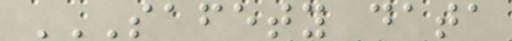SAFETY DATA
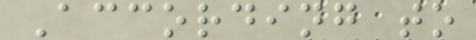According to
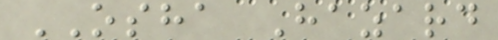OSHA Hazard
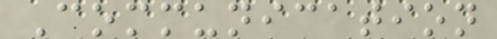Communication
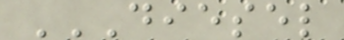DIESEL
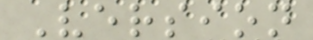Version
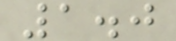1.0
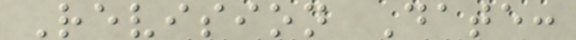Revision Date:
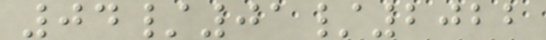04/01/2022
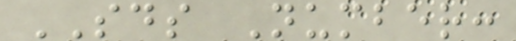SDS Number:
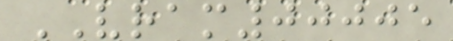VRAM00005
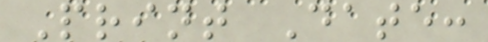Print Date:
